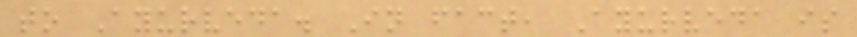to Ayurveda. In fact, Ayurveda is
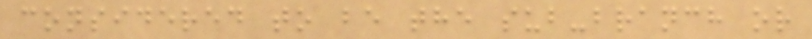considered to be the sub-branch or
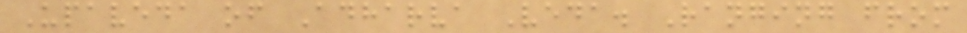Upaveda of Adharva Veda. Ranging from
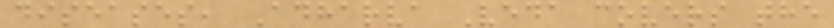diseases, Adharva Veda covers the
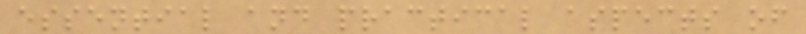essential and practical aspects of
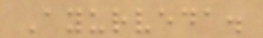Ayurveda.
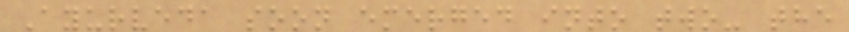Ayurveda soon emerged into two- the
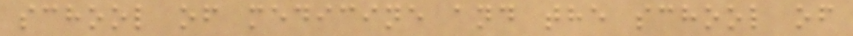school of medicine and the school of
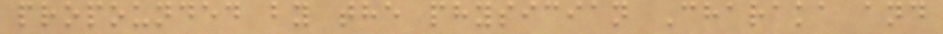propounded by the physician Charaka and
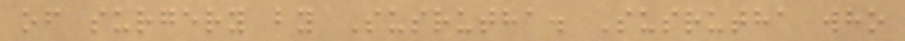of surgery by Susrutha. Susrutha who
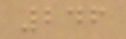246
